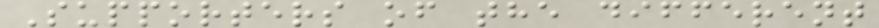Supporters of the different
